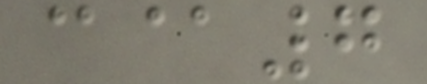c@7
